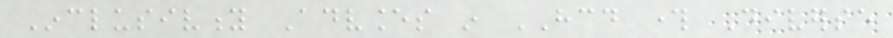Inclusivity Advances in HCD through Diverse
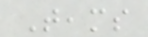Teams
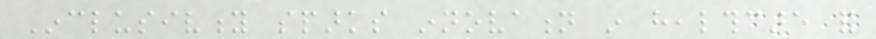Inclusivity sparks innovation in healthcare and
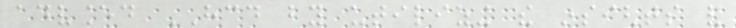advanced HCD by utilizing the insights and
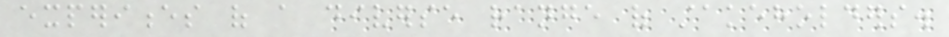experiences of a diverse range of stakeholders.
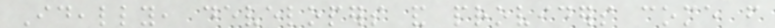Ideally, developers and providers come from
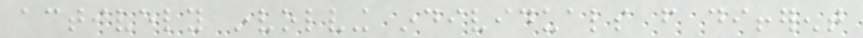actively involving individuals from different
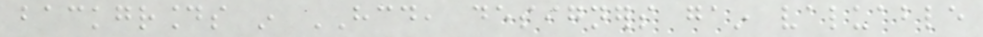backgrounds in HCD, designers gain valuable
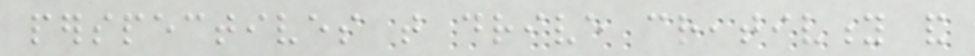perspectives that drive creativity and
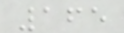165
